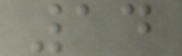14
